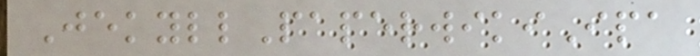JekyllPaperwikiIpa
